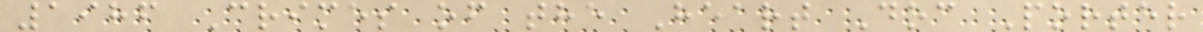1986 Crimes of the Heart Doc Porter
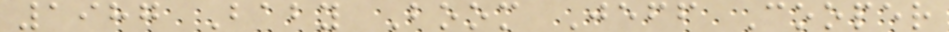1987 Baby Boom Jeff Cooper
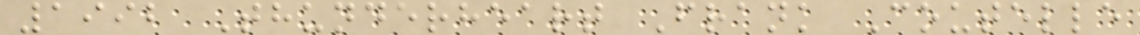1992 Thunderheart Frank Coutelle
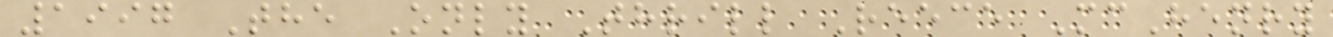1997 The Only Thrill Reece McHenry
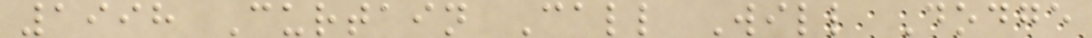1998 Curtain Call Will Dodge
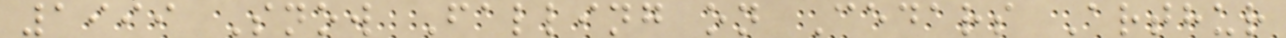1999 Snow Falling on Cedars Arthur
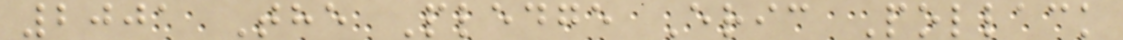2001 The Pledge Eric Pollack
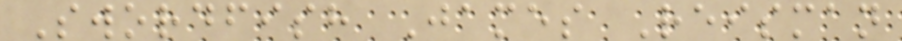Swordfish James Reisman
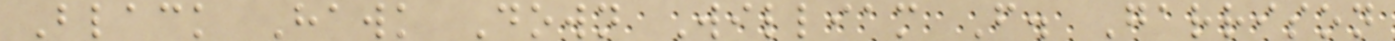Black Hawk Down William F. Garrison
